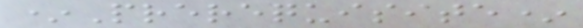*Prerequisite*
